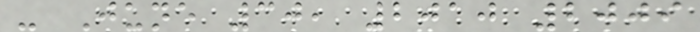- June 30, 2010 2009
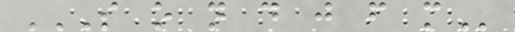S O N D J F M
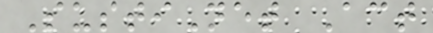SustiNet Act
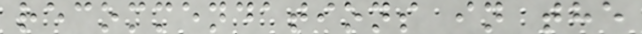recommendations in the
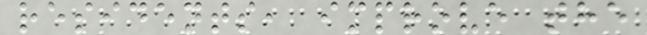residents, improve the
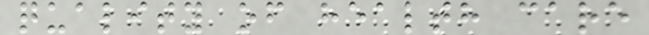quality of health care
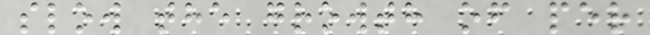slow the growth of per
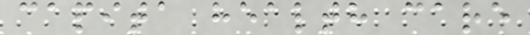capita health care
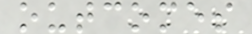outcomes
